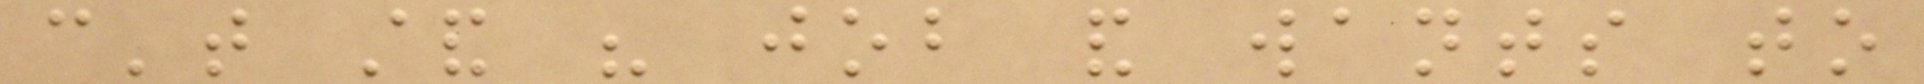can't stand his job and wants to
